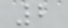2
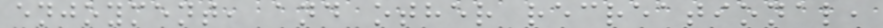enjoyment, and other recreational,
